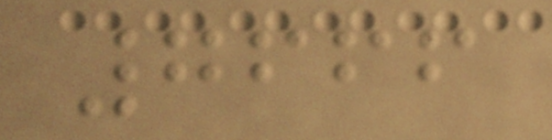7666
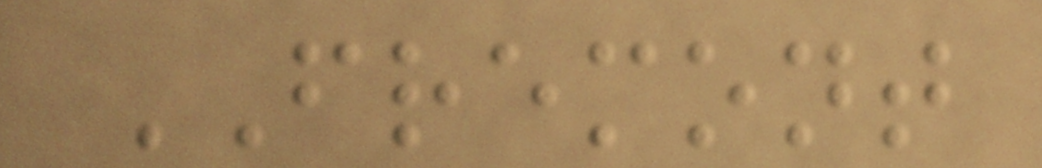FREMONT
